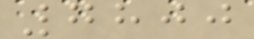7800
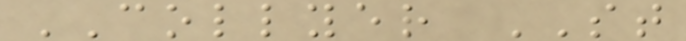COLLYER ST
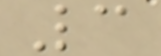3
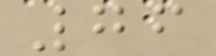76
